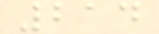214
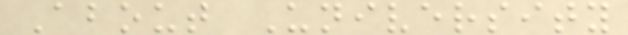About University
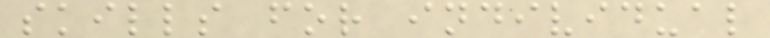skills for individual
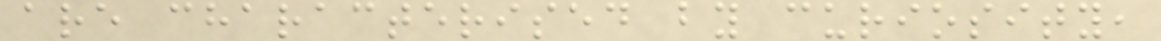are characterised by curiosity,
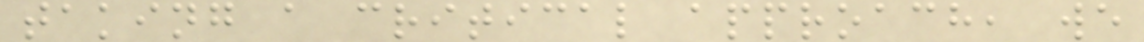taking a critical approach, we
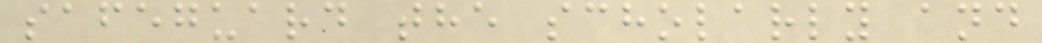safeguard the scholarly and
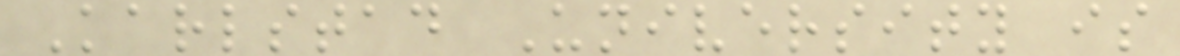Karlstad University is
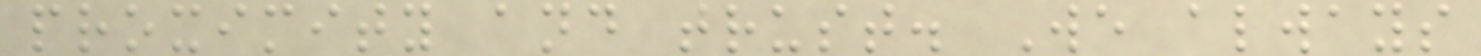proximity and trust. We always
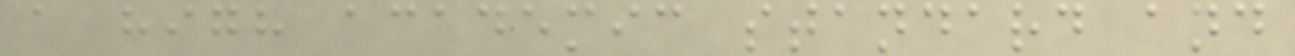a high academic standard and
